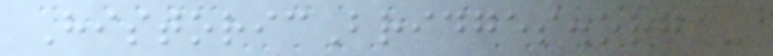HistoricBridges.org -
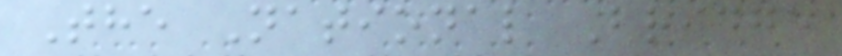The National Bridge
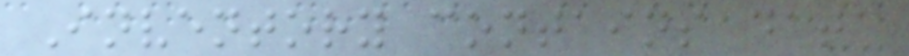Inventory contains data
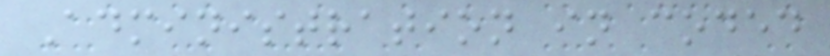Administration in coded
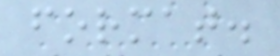format.
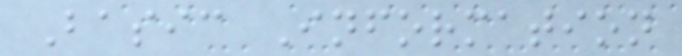Basic Information
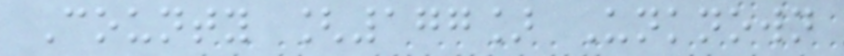County [177] Unknown
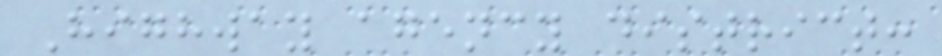Highway agency district:
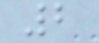2
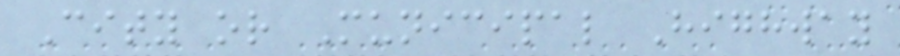City or Municipal Highway
